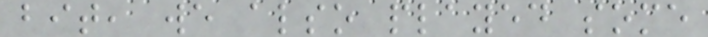bit, we also played some
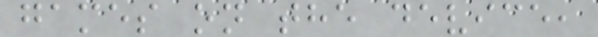games on the device,
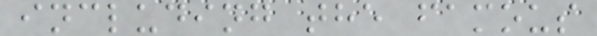including the famous
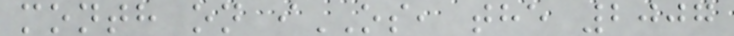month on iOS, the 2007
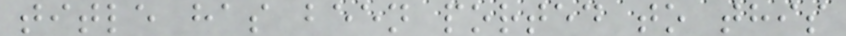title has been ported to this
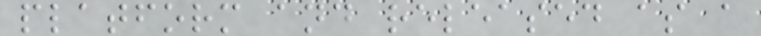platform and released as a
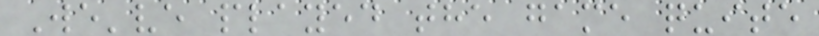We've played the game quite
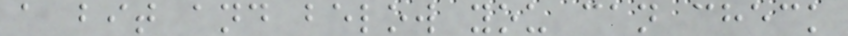a bit and below you can check
